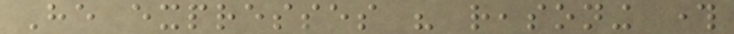He expresses his reasoning through
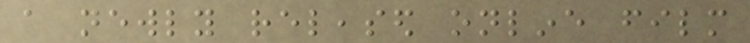a newly released online film
